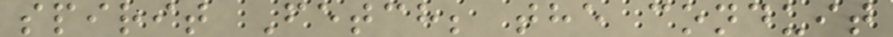spirit Fetch; the conduit
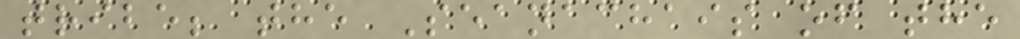tribe; the Seanachais of the
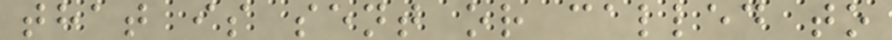that is sent or called to
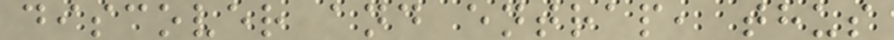discover and entrap, thus
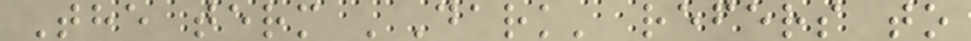The term 'Dark' refers to
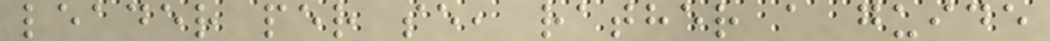leader per se, rather a guide
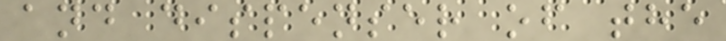and dispenser of the
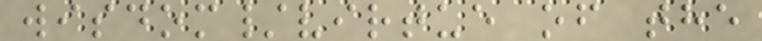wisdom/virtue of the
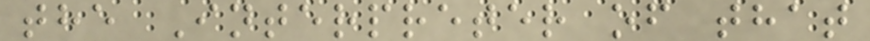the Interpreter of that
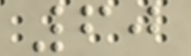60
